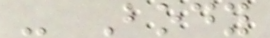- Body
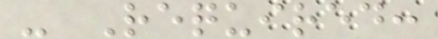- Required:
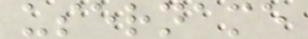username
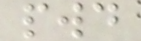pwd
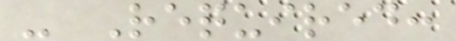- Required:
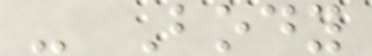- Body
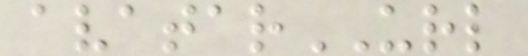avatarURL
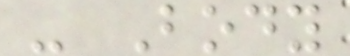- Body
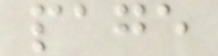page
